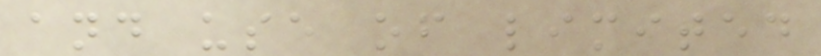and use of limited
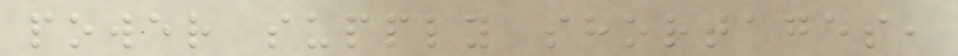power supply shortages,
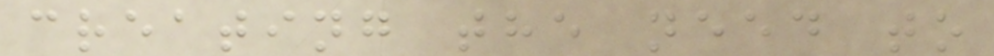creating the need to
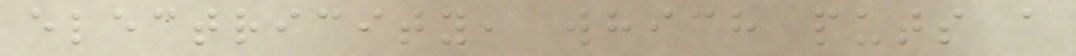electricity, which puts a
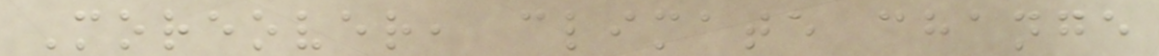Moreover, climate change
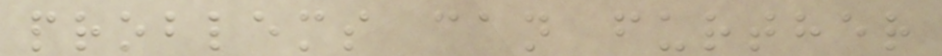problems can further
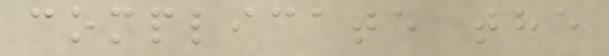complicate the
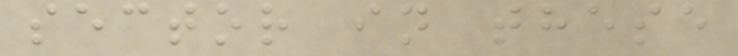sector in these
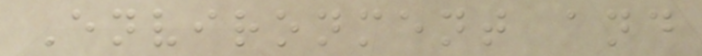Environment and
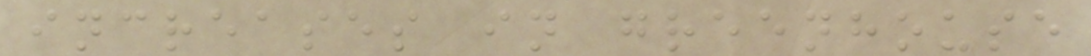increases in greenhouse
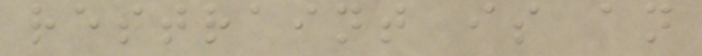restraint is an
